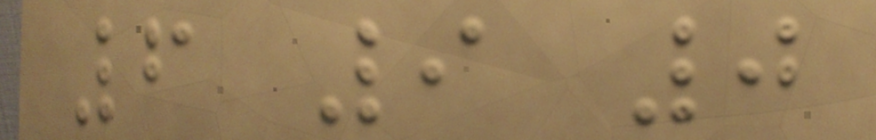6 9 0
